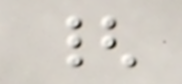{
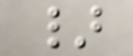}
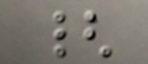{
